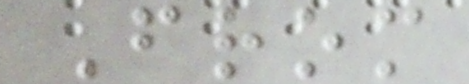From
